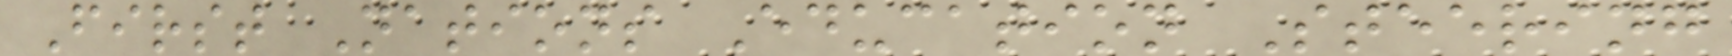First Nations Education Steering
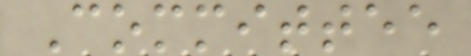Committee
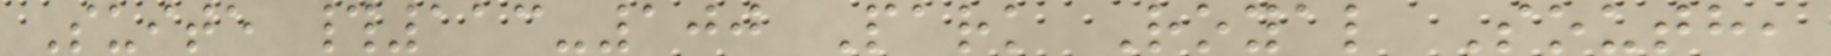Suite #113-100 Park Royal South,
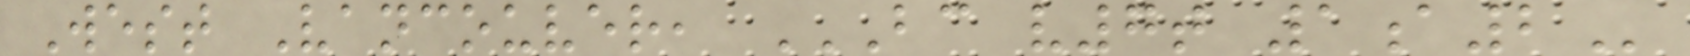West Vancouver, BC V7T 1A2
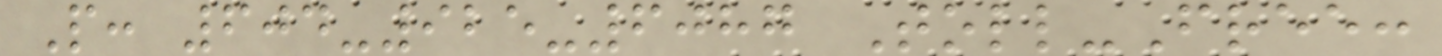P: 604-925-6087 Toll-Free:
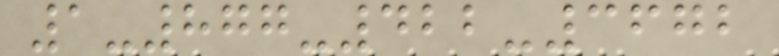1-877-422-3672
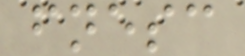fnesc
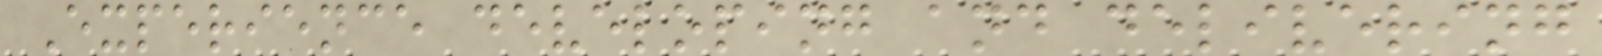Experience developing and delivering
